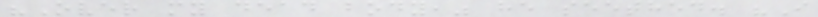"Over my dead body," he seethed. "I
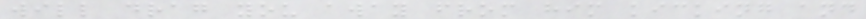will drag you away from him kicking and
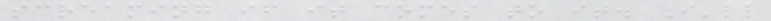screaming if it comes to it. I'll
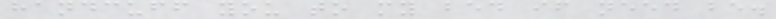handcuff you to my bed if need be.
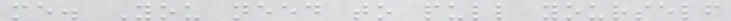me. You need to pull yourself
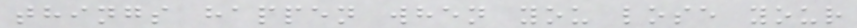things happen when you lose your
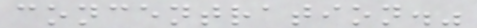concentration."
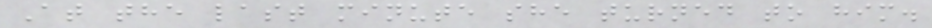At the last minute she turned to him.
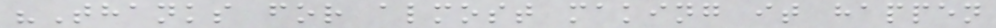"Thanks for almost making it happen
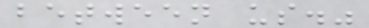between us."
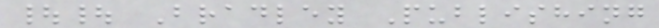|| Bradley Publishing
